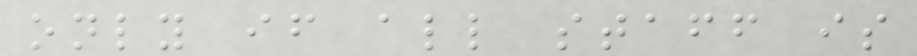only if all staff is
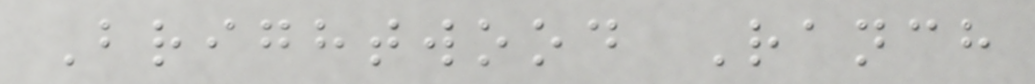Brightwood Ranch
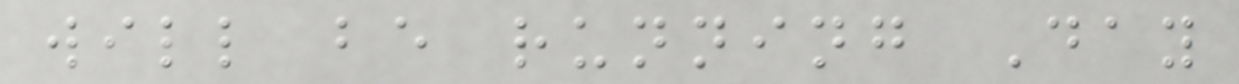will be running Day
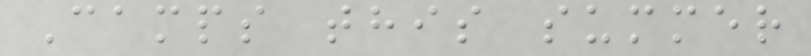Camps this summer
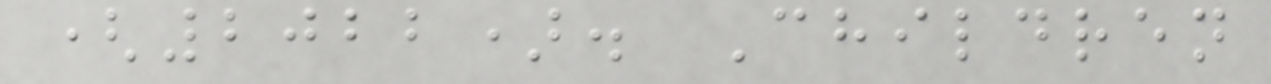(2022). Children
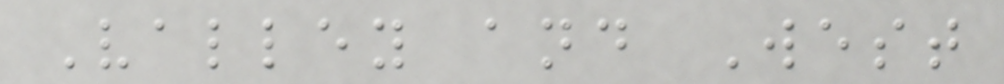Valley and West
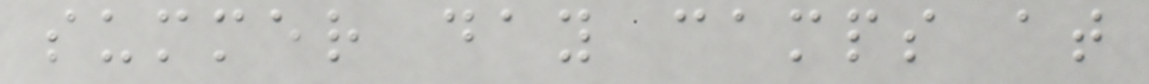summer day camps at
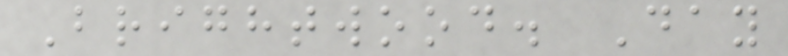Brightwood. Day
